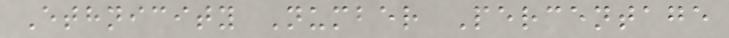Ethnicity Number Percentage
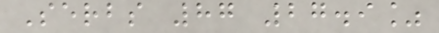Serbs 87 27.9%
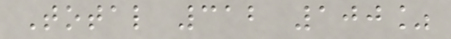Total 312 100%
